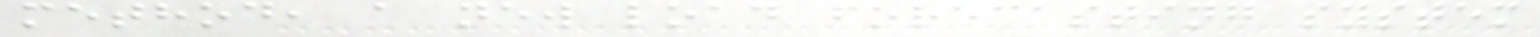method, a new load forecasting system
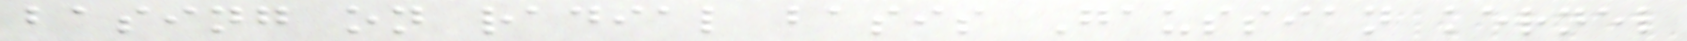basing on radial basis Gaussian kernel
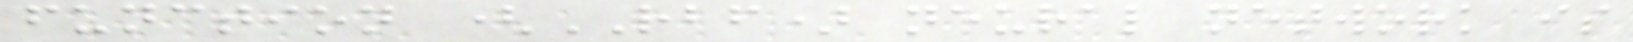function (RBF) neural network is
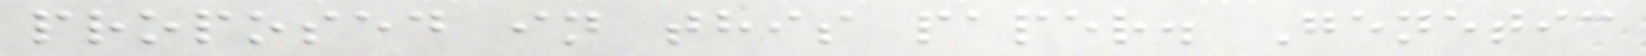proposed in this paper. Genetic
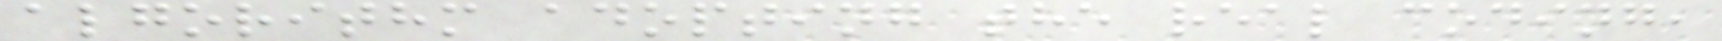algorithm adopting the real coding,
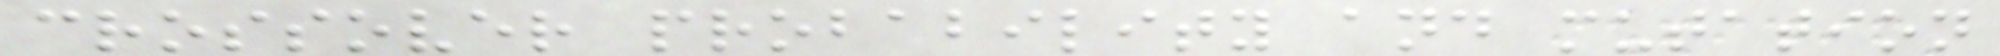crossover probability and mutation
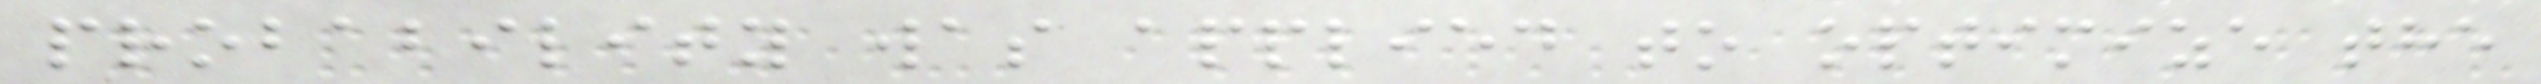probability was applied to optimize the
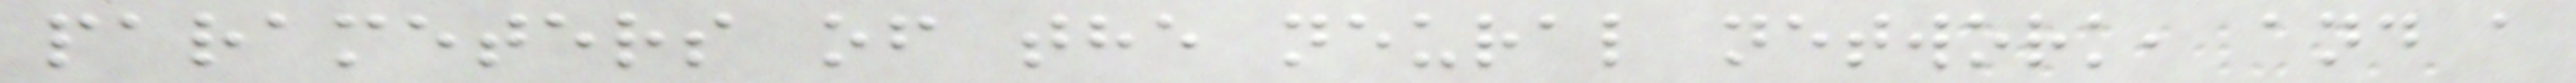parameters of the neural network, and a
